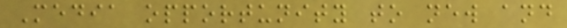Media opportunity to new and
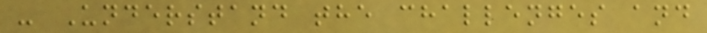- Understand the challenges and
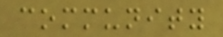community
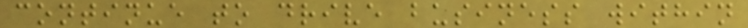continue to drive business within
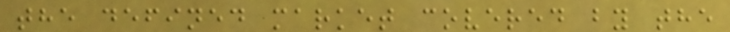the defined market covered by the
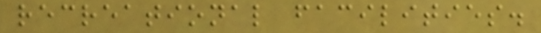recreational facilities.
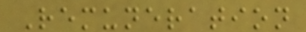Remuneration
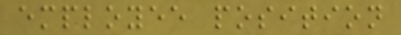employee position
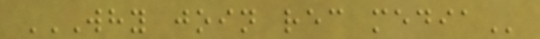WHY JOIN REC MEDIA
